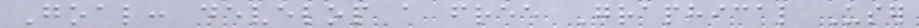Goal: develop a free Graphical User
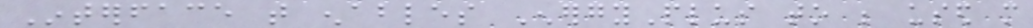Interface that enables EnergyPlus to be used more
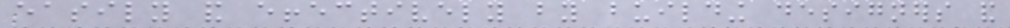easily and effectively by building designers and
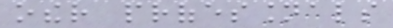other professionals
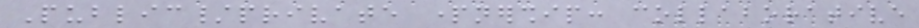Public/private partnership: collaborative
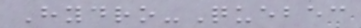Hydro-Quebec
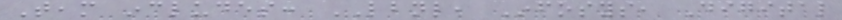Team includes: LBNL, Infosys, Digital
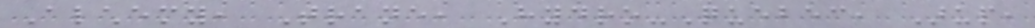Alchemy, Trane, Hydro-Quebec, Arup,
